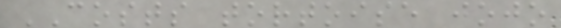COSTS tortoise jojo
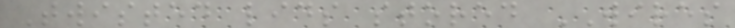Twisted lids stored WIRES
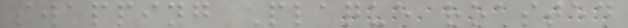swapping Plaque roasted
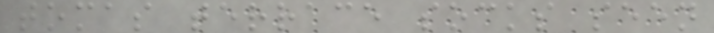tomas terrace socks seen
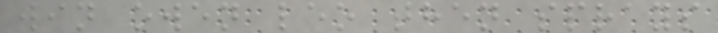win owen leo then sprays
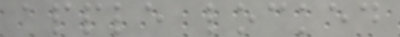apple locked
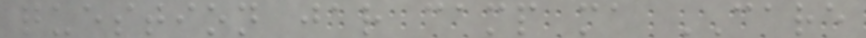question jar camp ma CARE
